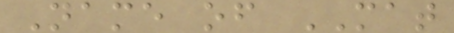Name of MAT
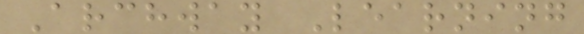Archway Learning
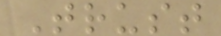Trust
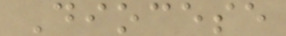Diocese
